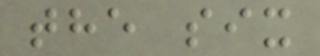the six
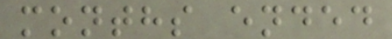months ended
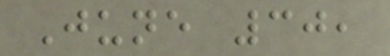June 30,
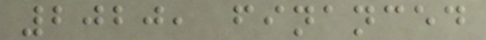2020, financed
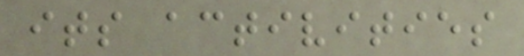its activities
